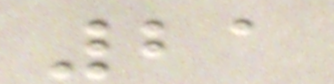21
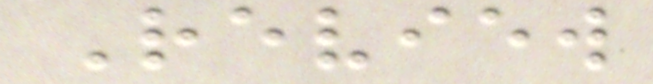Review
